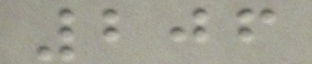206
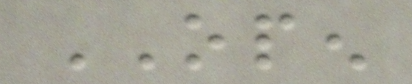OPEN
